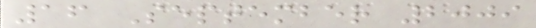16 September 2009
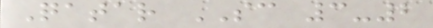Qatar SC 3-2
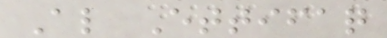Al Ettifaq
